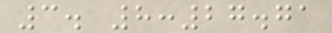3. 8:27.71
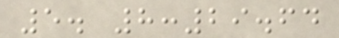5. 8:29.64
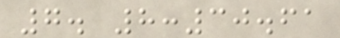7. 8:30.61
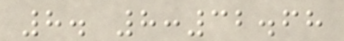8. 8:32.68
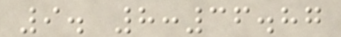9. 8:36.87
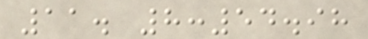11. 8:54.98
